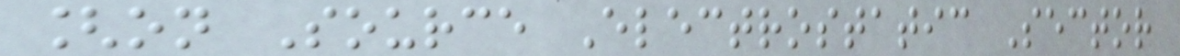[on Source Electrostatic Sector
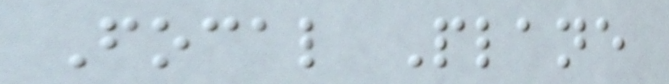Focal Plane
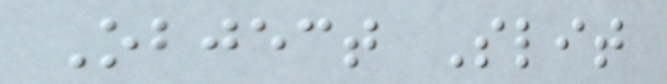Object Slit
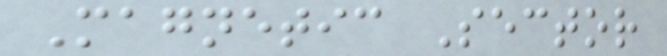Magnetic Sector
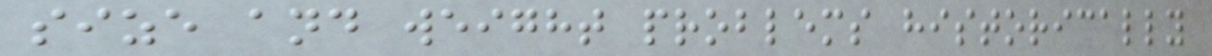size and weight problems historically
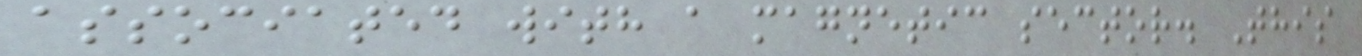associated with a magnetic sector. This
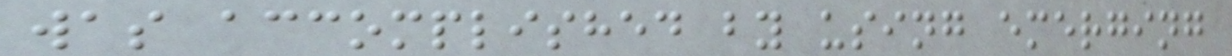was accomplished by using emerging
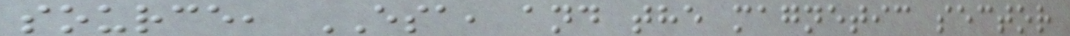source, ESA, and the magnetic sector
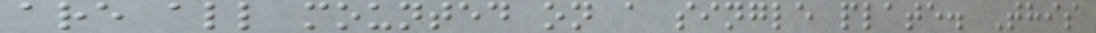are all mounted on a single plate. This
